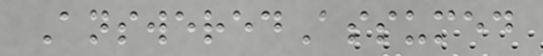AnsweredAssumed
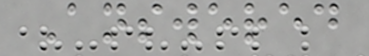Answered
